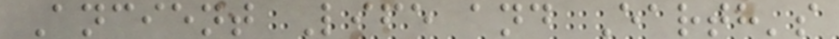Ancient Life and Earth's
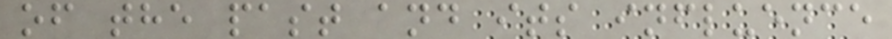of the past and its influence
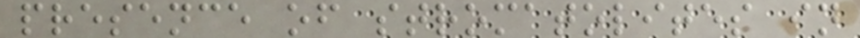presence of stromatolites in
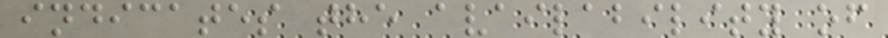indicates the availability of
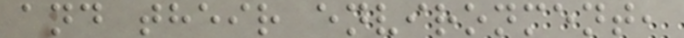and their environment,
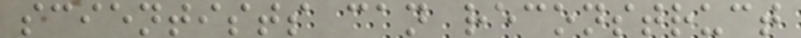scientists can reconstruct
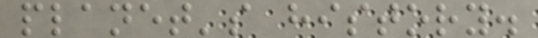planet's history.
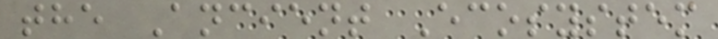the Ancient Ecosystem
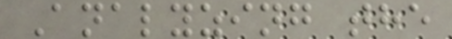Analyzing the
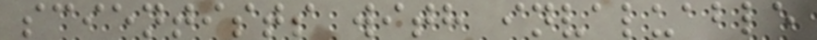scientists with invaluable
